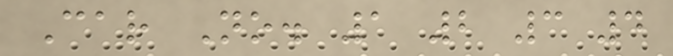Car No. 1 2 3 4
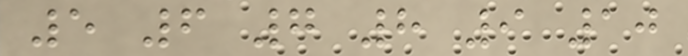5 6 7 8 9 10
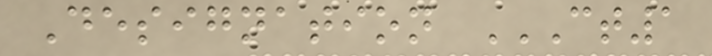Designation CT1
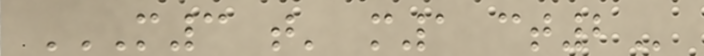M3 T' M1 CT2
